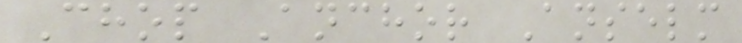Chop Anchor Anselm
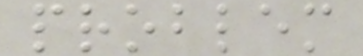problem
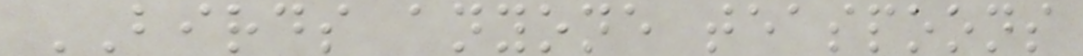BIRDS anyone teaspoons
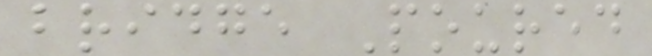bridge Poured
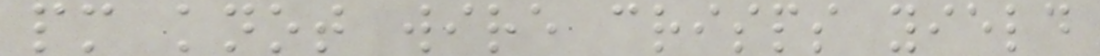pm knot wire crisps yield
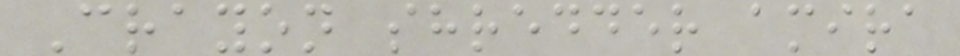Crayon shredder amira
